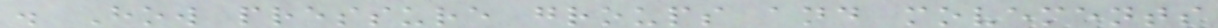. How pressure groups and movements
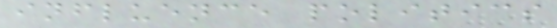influence politics
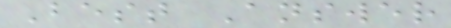Best Answer
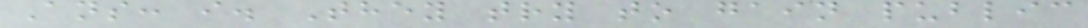Ans: i. They try to gain public
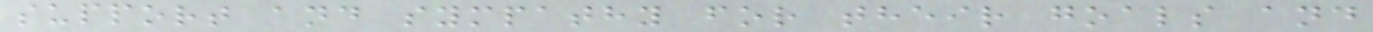support and sympathy for their goals and
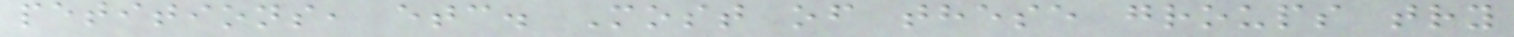petitions, etc. Most of these groups try
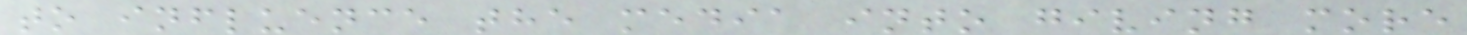to influence the media into giving more
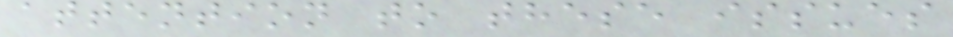attention to these issues
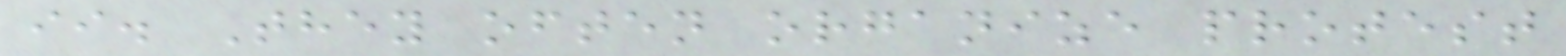ii. They often organize protest
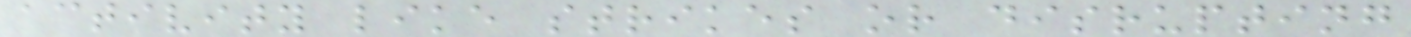activity like strikes or disrupting
